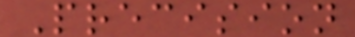Precision
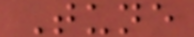Tune
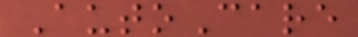AutoCare
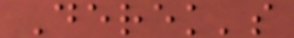Derek's
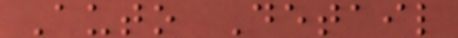Auto Detail
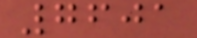7601
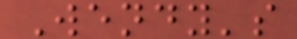Wendy's
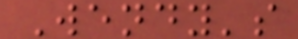Wendy's
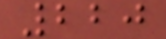220
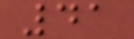41
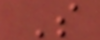S
